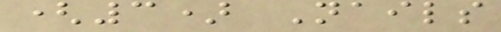(3) Nails
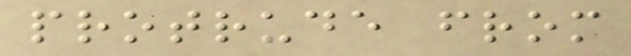protrude from
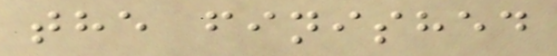the finished
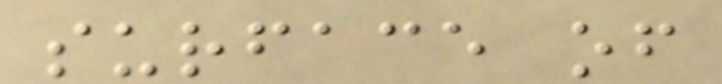surface of
